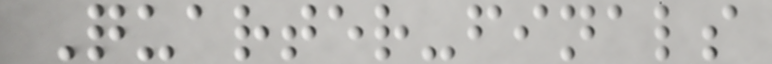Quarter-finals
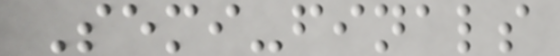Semi-finals
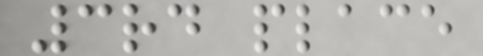3rd place
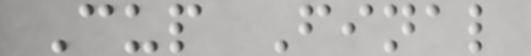Cup Final
